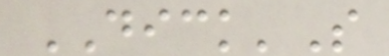DICK'S
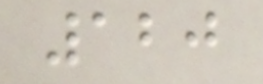120
